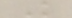K
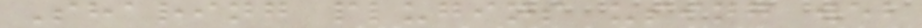Sharing plugins using web
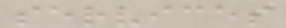services
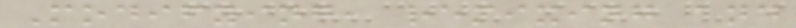Modifying, remixing and
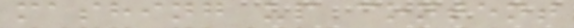mashing up content
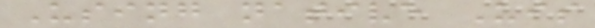Using native Uis
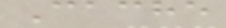Cache
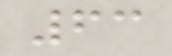63
